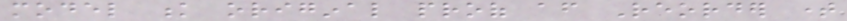model k original proof after Reorder time
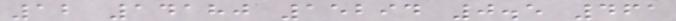12 14180 15294 0.5 461
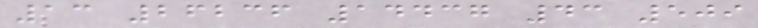13 26236 14437 43 509
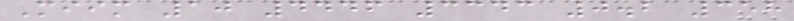Miim 10 4446 3343 0.2 358
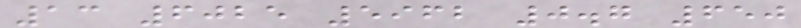13 6025 5962 0.7 650
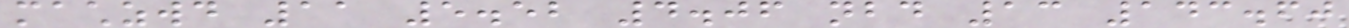machzwd 11 5.52 4.06 nbd 13 143.60
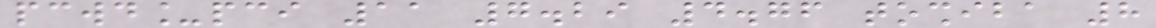pcwd_pci 11 7.29 4.76 toshiba 8
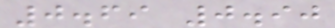0.69 0.90
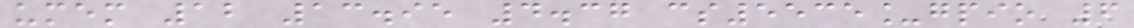umem 12 13.95 4.37 cs5535_gpio 6
